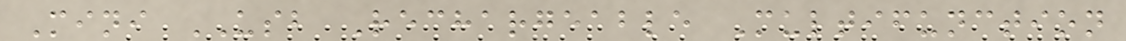Mini USB Rechargeable Multifunction
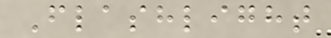Flashlight
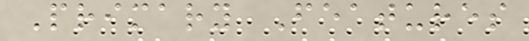Primary Features
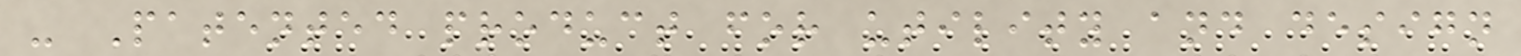- Patented product for utility and design
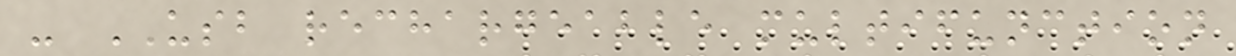- USB rechargeable multifunction
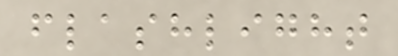flashlight
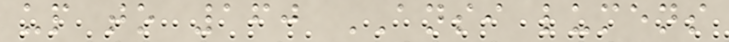up to 160 ANSI lumens
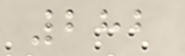282
